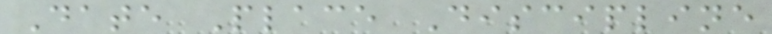Date Place Discipline
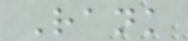Rank
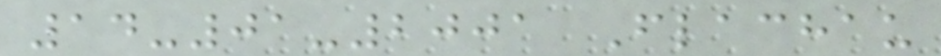14-01-2001 Flachau
